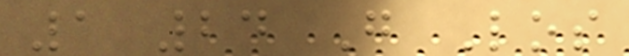1 24 G Los
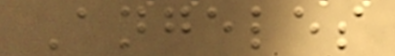Angeles
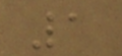1
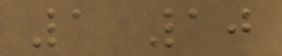1 10
